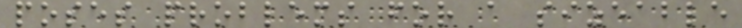poses problems for a sizeable
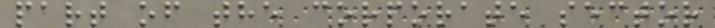part of the corporate sector
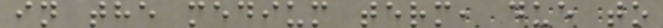in the medium term, due to
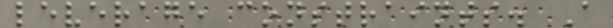leverage constraints. A
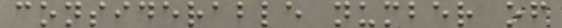considerable number of
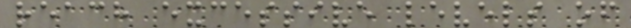reach excessive levels of
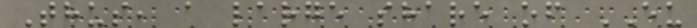Thus, a large share of EU
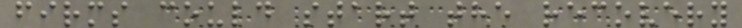firms could start the recovery
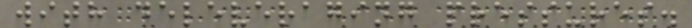with deleveraging pressures.
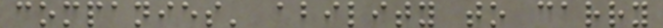companies' ability to carry
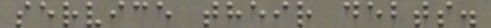service their debts.
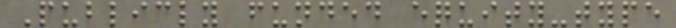Publicly funded equity-type
